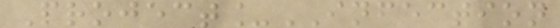Project_INFECTION
